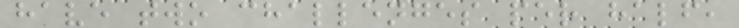have two challenges per half,
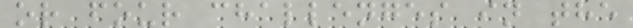or four challenges in the
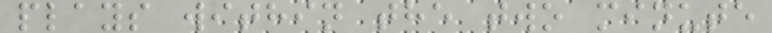plays within the two minute
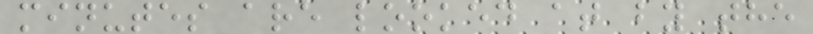minutes are looked at by the
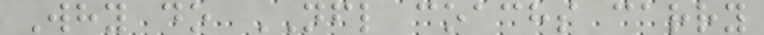Why do NFL coachs carry
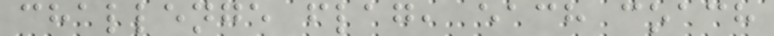challenge flag, each coach
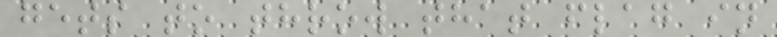gets to throw that flag in
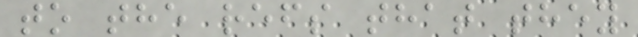to the refs that they
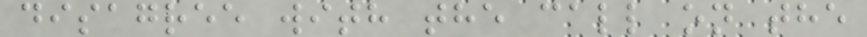disagree with the call on the
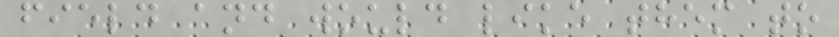field and would like them to
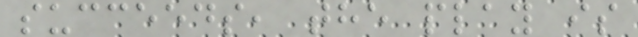succeeds, the play is
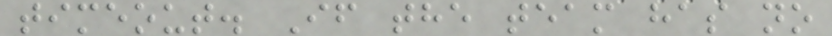timeout. If the team has no
